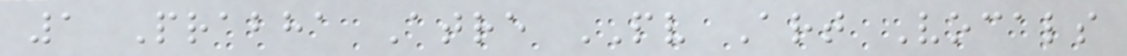1 Prabha Atre PV Art Vocals
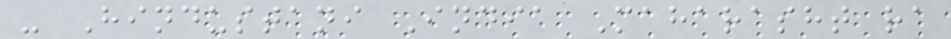- Hindustani India Maharasht ra
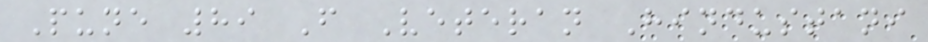Pune 89 F Veteran Hindustani
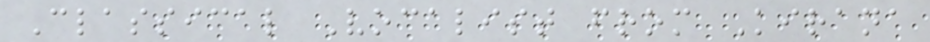Classical Vocalist from Kirana
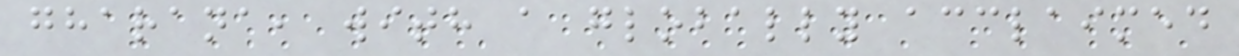gharana, with a globally acclaimed
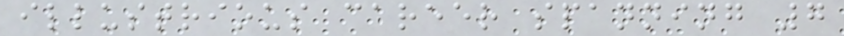illustrious career spanning 7
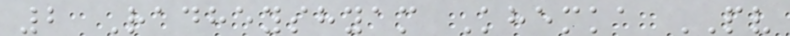2 Radheyshyam Khemka PV
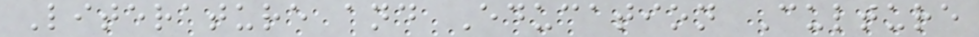Literature and Education Culture
